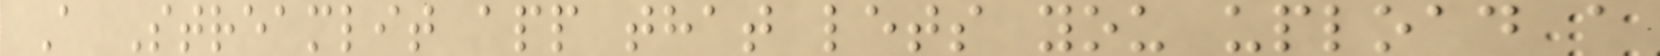A Streamlit app that lets you upload a
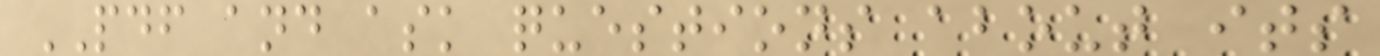PDF and ask questions about its
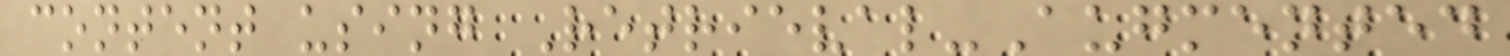content using Retrieval-Augmented
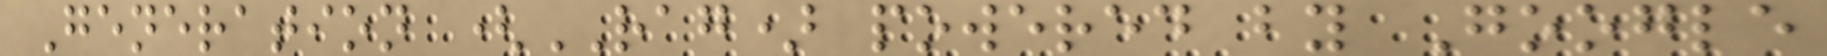Generation (RAG) powered by Google
